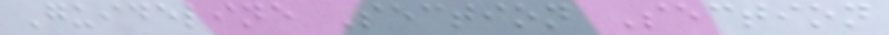Guideline Section Section
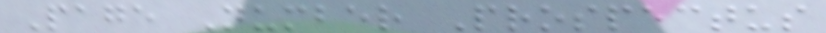Page Number Prospectus
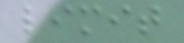limit
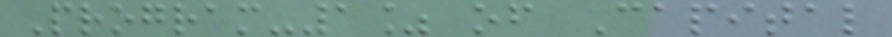Program-1% of Capital
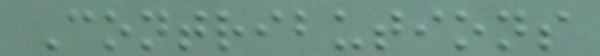Contributions
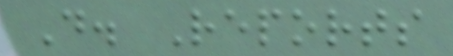D. Reports
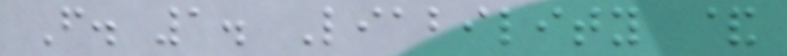F. 1. Liability &
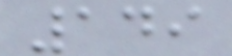149
